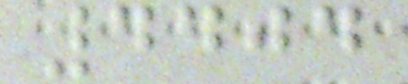4404
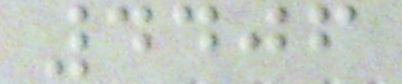4406
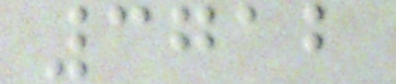3712
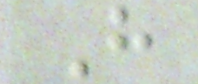H
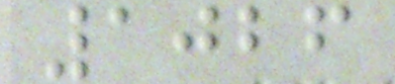1026
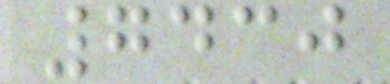7430
